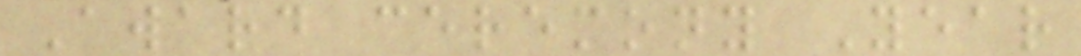Award ceremony Year
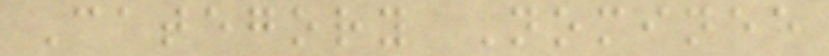Category Nominee
